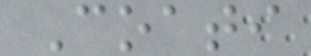Coati
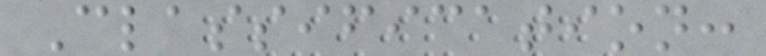Classification:
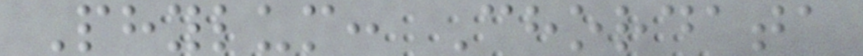Phylum: Chordata
